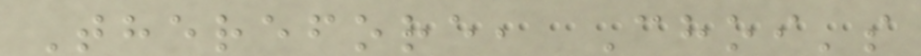Therefore, Choi's
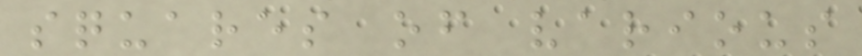squares of various
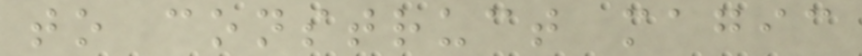to construct magic
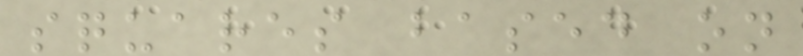squares based on
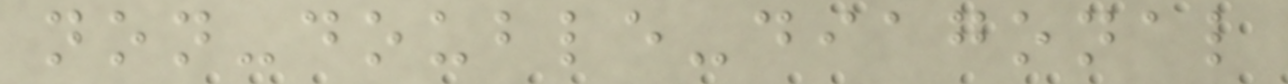non-double-diagonal
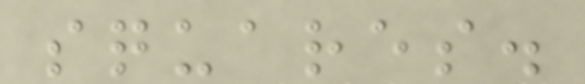squares.
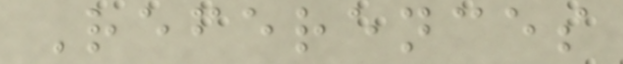References
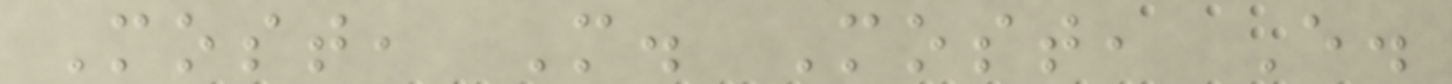Most, M. Most, E.
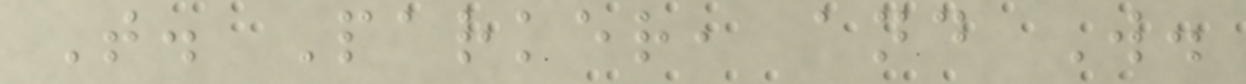T. Parker, and W.
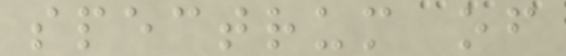spectrum of
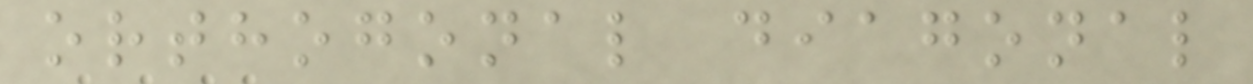orthogonal diagonal
